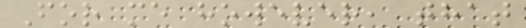For me however, that
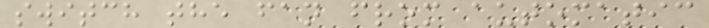switch the fan from automatic
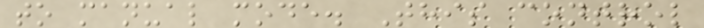to manual mode. This control
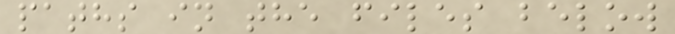paths in the files below
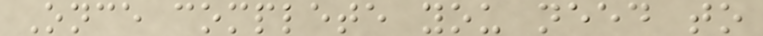Once complete you need to
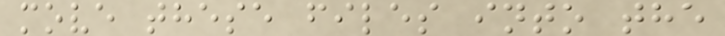move these files into the
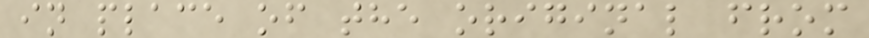in place of the original from
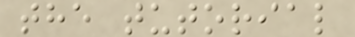the tutorial
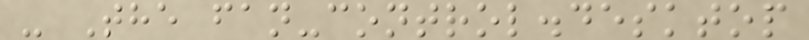- The fan-control.desktop
